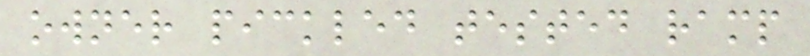owner pickled tested ramp
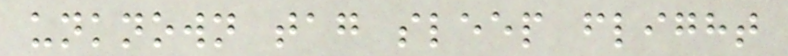unknown tag sleep flight
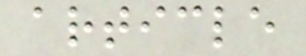article
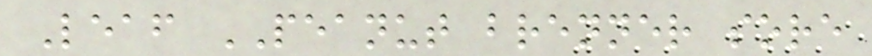Leaf PEANUT brenner sore
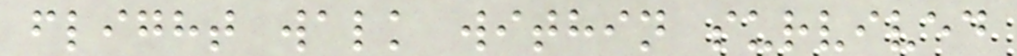flight walk within survived
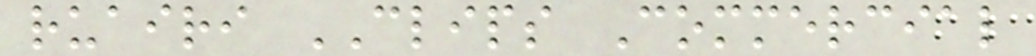ruairi CLIPS Commercial
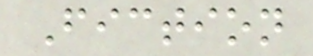Fiction
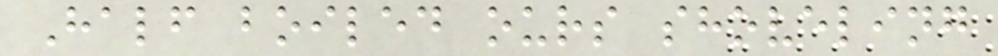Half boiled ours shoveling
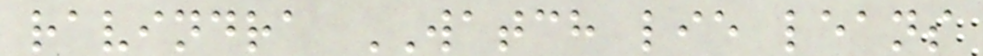ravindra WATCH lie leans
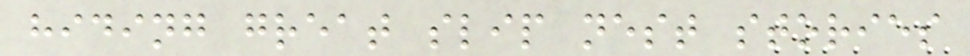hiding great slip nest stories
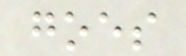goes
